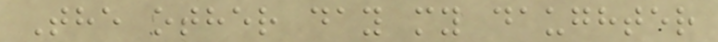The other day my daughter
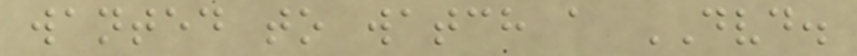wanted to watch a DVD.
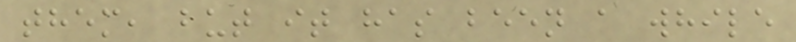them, but it has been a while
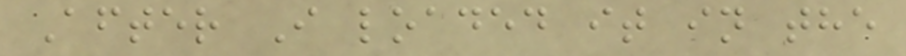After I loaded it in the
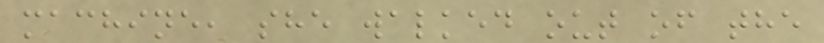machine, she walked out of the
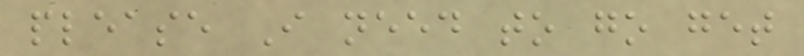please I need to go get
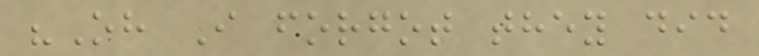"Oh I forgot they did
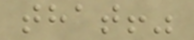that!"
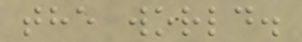the world.
